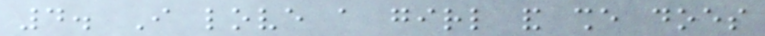4. I love a girl and she does
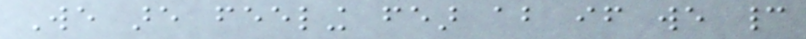We are feeling fear about if we cannot
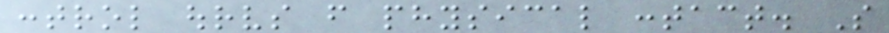control ourselves from physical contact. So
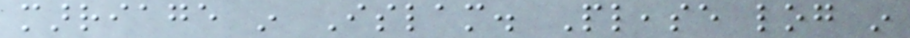marriage in Islam. Please log in
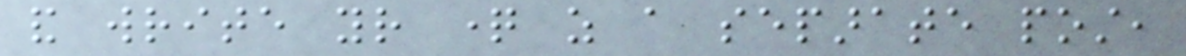and write your question as a separate post,
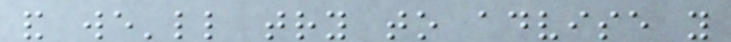and we'll try to advise you
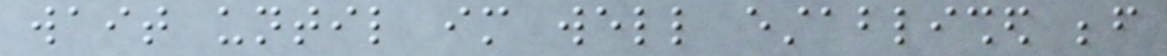wait until im well established before
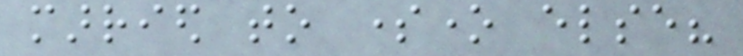married to someone else?
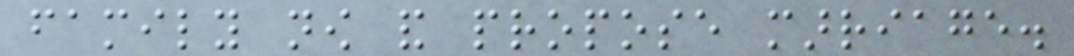family now and propose marriage.
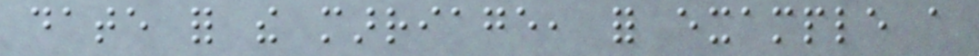date for the marriage, for example a
